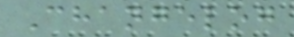Changelog
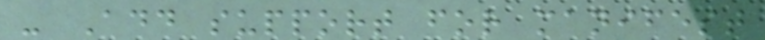- Add support for manifest
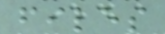files
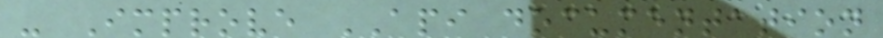- Improve API documentation
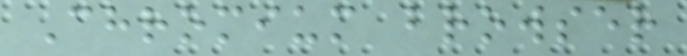Chromium browser
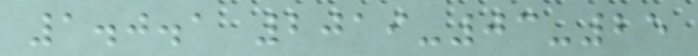1.0.1 2019-03-25
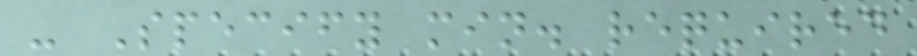- Specify min. required
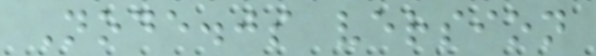Node.js version
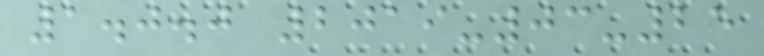1.0.0 2019-03-25
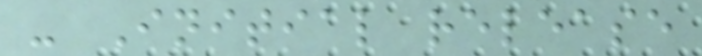- Initial release
